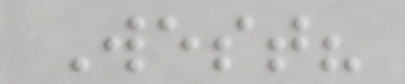West?
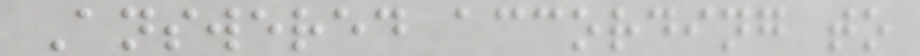Answered according to
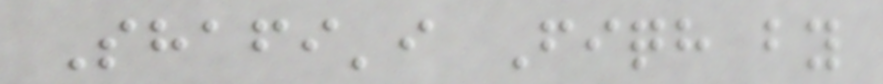Shafi'i Fiqh by
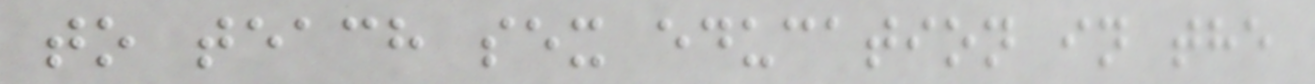to teach sex education in the
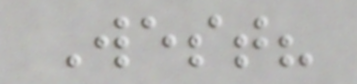West?
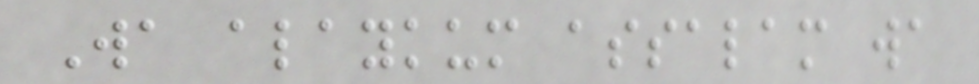Wa alaykum assalam wa
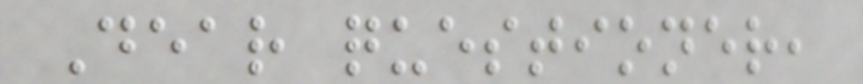Dear questioner,
